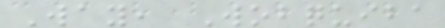Way, Wobquiba
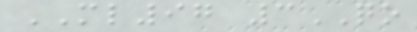ML97 3QO
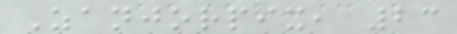Zanjorpix, 23
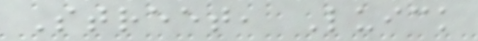Street, Luick
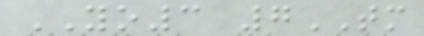YO3 7TM
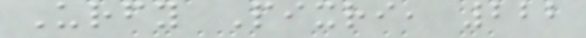Urfy Pixri, 222
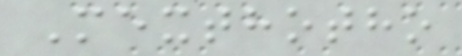Mexthotho
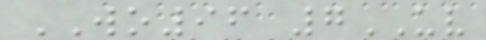WO96 7UV
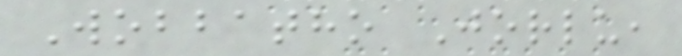Wobbatho Jorlu,
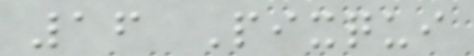16 Pixqui
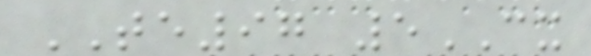TE97 5CX
